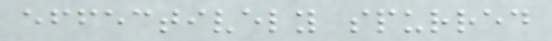effectively spurred
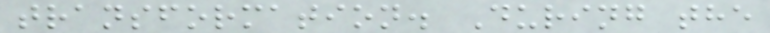transformation. During the
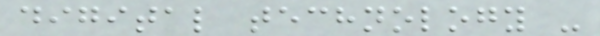digital technology -
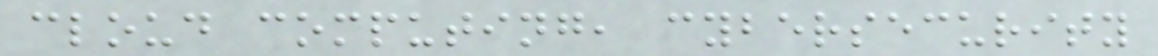cloud computing, cybersecurity
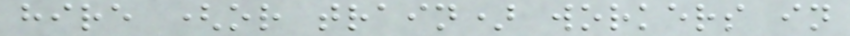hire (or train) workers in
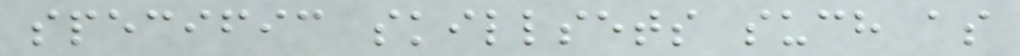specific skillsets such as
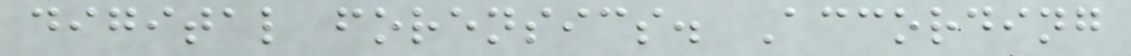digital forensics. According
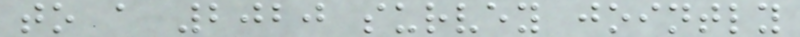to a 2020 survey jointly
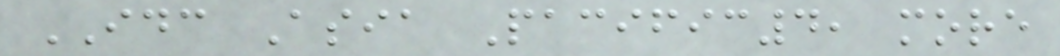IDC Asia Pacific4, more
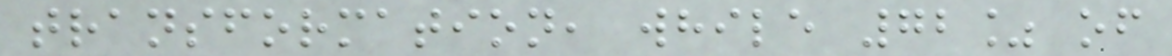transformation, while 72% of
